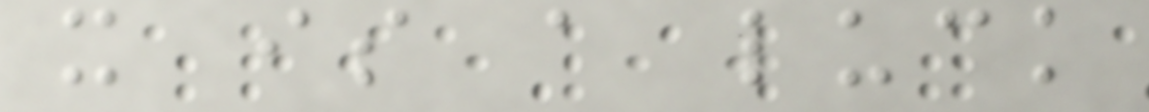it is a luck
